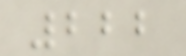222
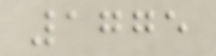1775
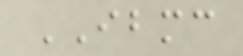IBMC
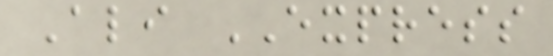Ali EXPRESS
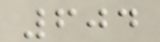604
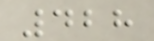428
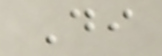Di
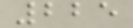225
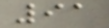91
